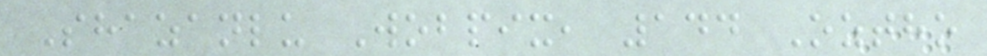Shazanlu Wobpix, 144 Oztho
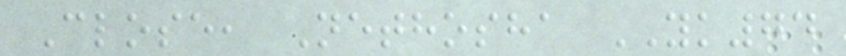Close, Nethosha YK74
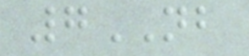7NB
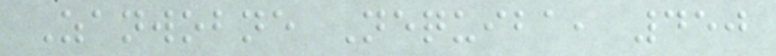Zanwobne Nequiba, 450
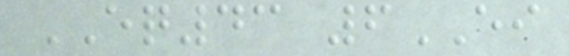EQ43 6EI
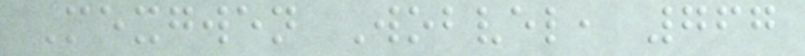Mexgwen Wobvel, 767
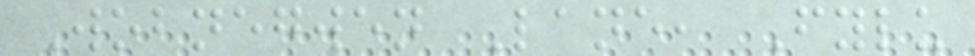Wobnegwen Lane, Fylu
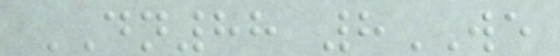DN88 8WE
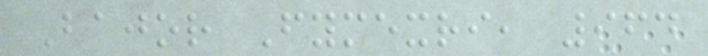Bajor Fymexri, 964
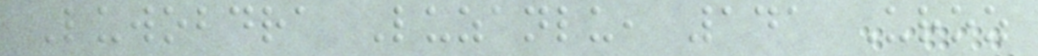Luwobdra Luzanlu, 141 Uroz
